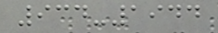934-1944
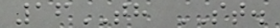16TH ST.
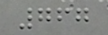767
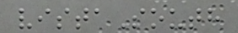vistaSouth
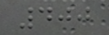400
